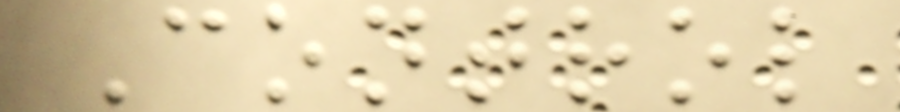Control
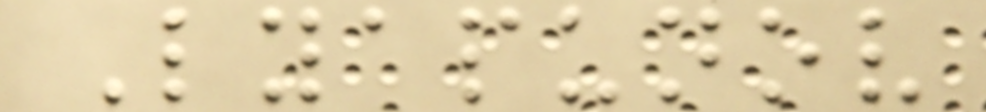Lyapunov
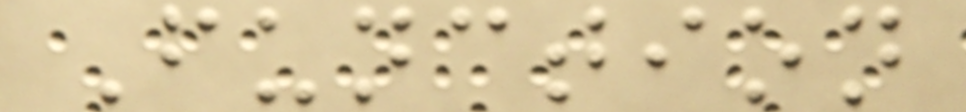Function
